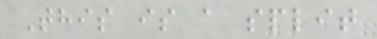This is a split
